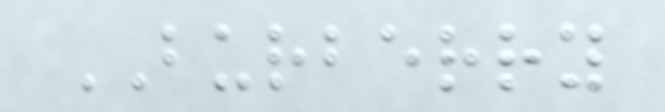BURBERRY
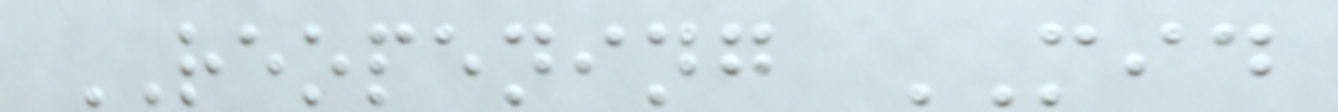REOPENING MID
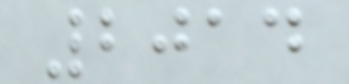2014
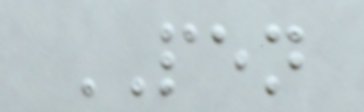PEN
